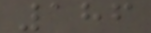186
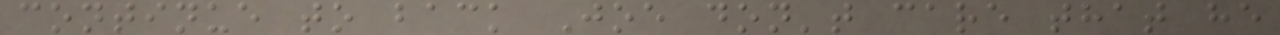continue to back Joe don't care that he
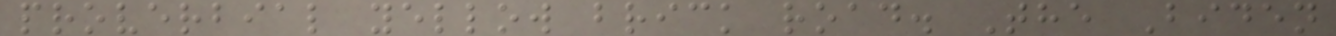proverbial yellow brick road. The Biden
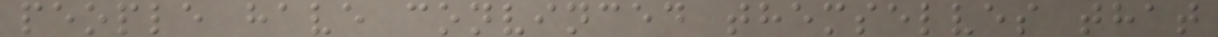people have convinced themselves that
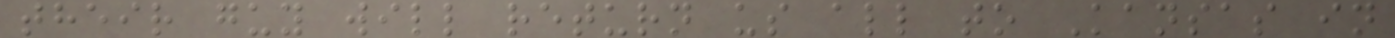their guy will return us all to Kansas in
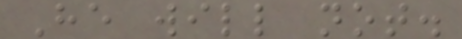He will not.
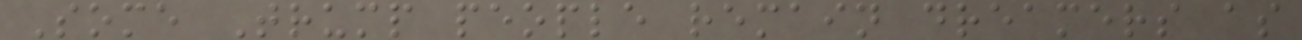Some Trump people remain dreamers as
